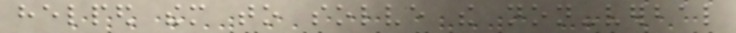helped them to solve the non-verbal
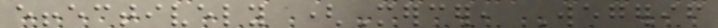effectively (Mercer, Wegerif
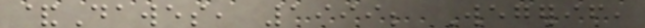&Dawes, 1999; Wegerif,
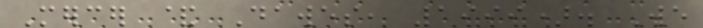Mercer & Dawes, 1999). We
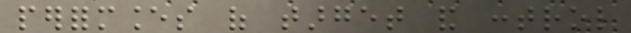performances of target and control
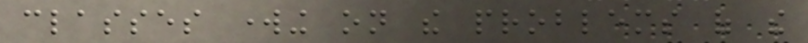classes working on the problems of the
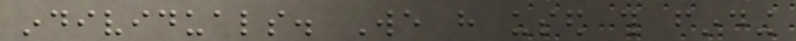individuals. We have used this finding
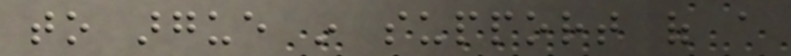to argue in support of a
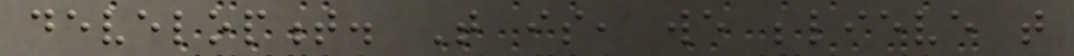development. That is, we believe that
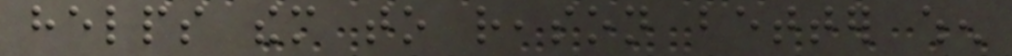helps them to reason better when
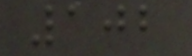102
